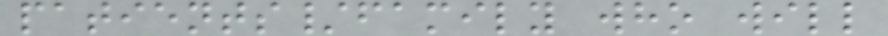patients/family who will
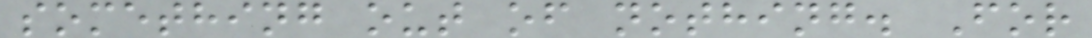something out of nothing. For
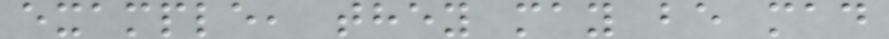example, they may be mad
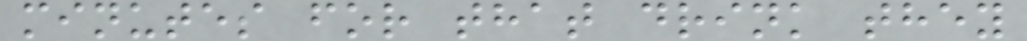minutes for that drink they
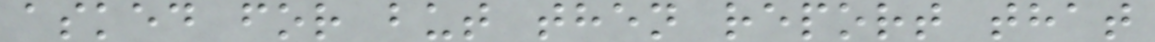asked for but then report that
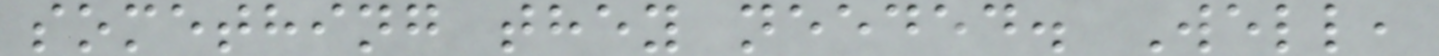something they needed. Well,
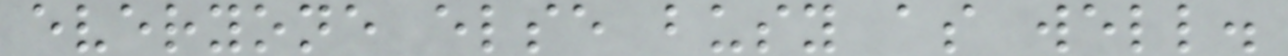everyone else busy as well.
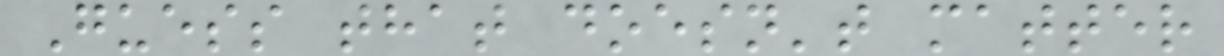Guess that doesn't matter
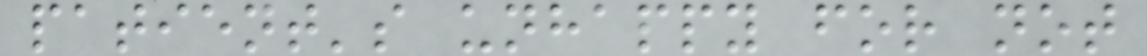patient's unhappy for not
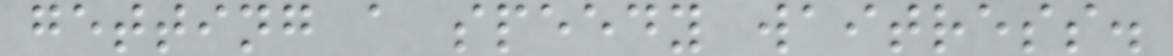getting a speedy waitress.
